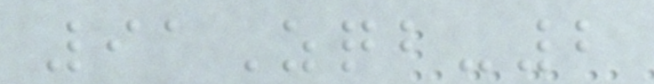91Zqb-2
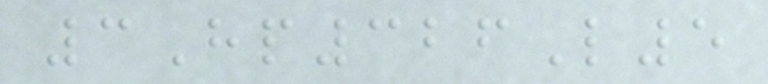3Hp326L5
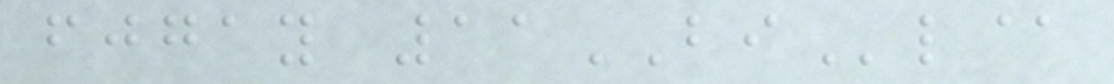fjgay 11BIl@
